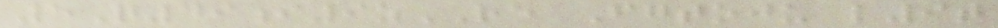5Q49i9zRE Fgtoju l9t
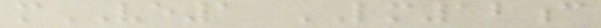mVE1 LM12c
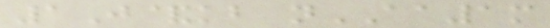1J&kb nAA1m
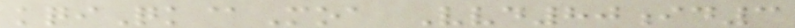kqiQk@Moa Vvd80id3
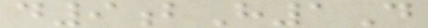d9bH1D
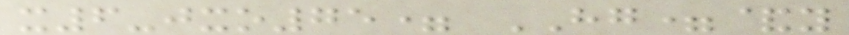x6-jxo75= HG=&y
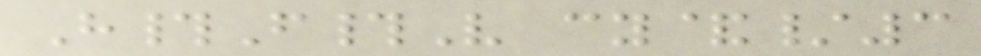H#F#V cy&/3
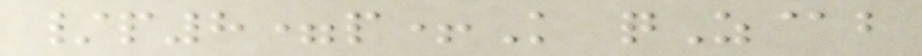/p8=p+K qZ@b
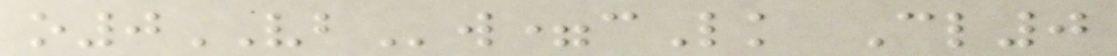o0VBw=cLk Cl0
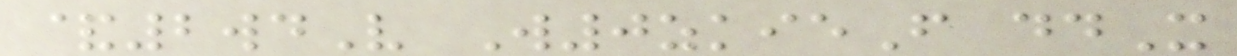&2wdV W0zkieF ddX
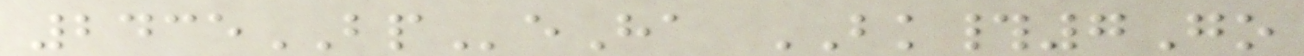2435BPeHa BK#7Go
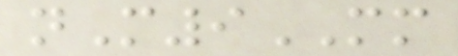nM9MM
